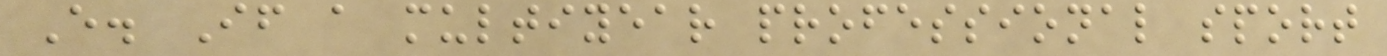E. If a multiyear professional sport
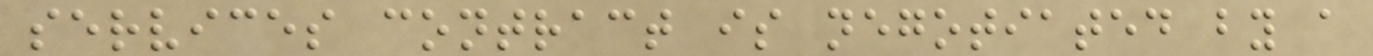services contract is negotiated by a
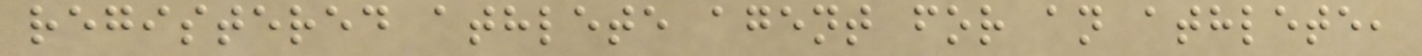registered athlete agent for an athlete,
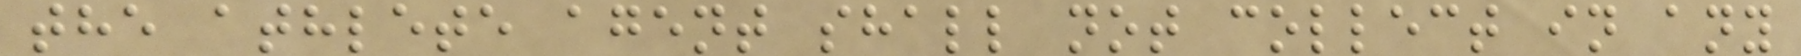the athlete agent shall not collect in any
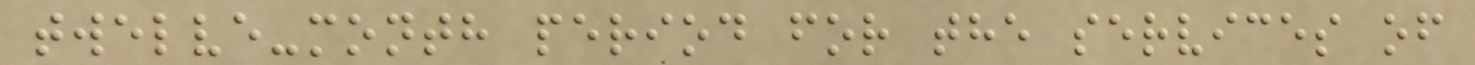twelve-month period for the services of
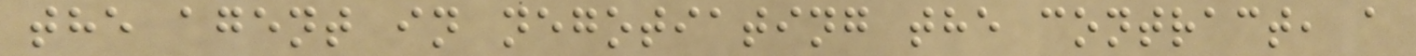the agent in negotiating the contract, a
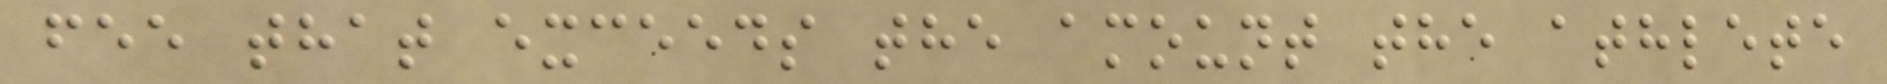fee that exceeds the amount the athlete
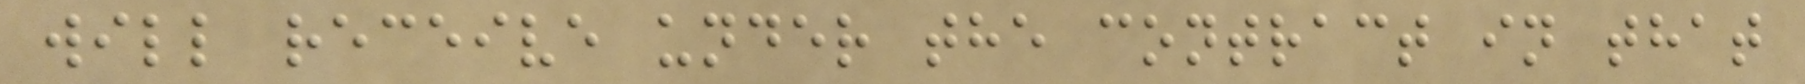will receive under the contract in that
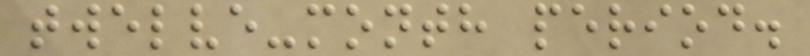twelve-month period.
